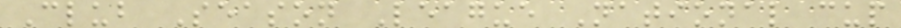Club Season League National cup
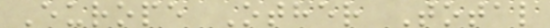Europe Other Total
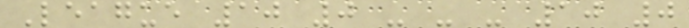League 10 0 - - - 10 0
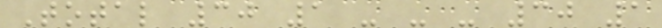Total 30 1 - - - 30 1
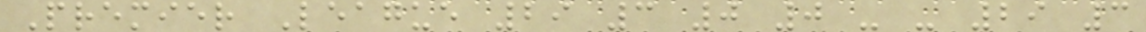Premier League 29 3 0 0 - - 29 3
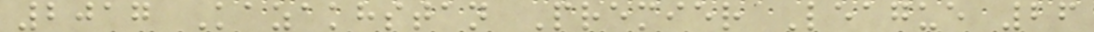2017 Kazakhstan Premier League 26
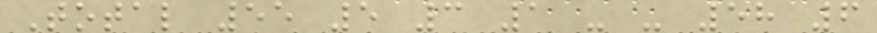Total 55 5 3 1 - - 58 6
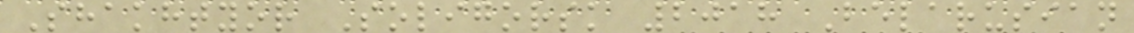Shakhtyor Soligorsk 2018 Belarusian
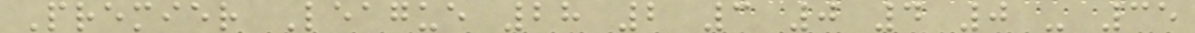Premier League 28 2 3 0 4 0 - 35
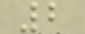2
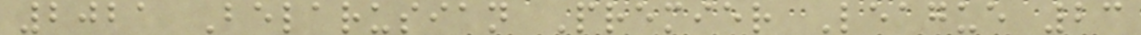2021 Belarusian Premier League 23
